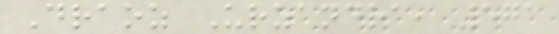Draoz Urzandra, 571
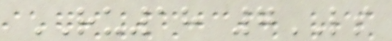RU18 7LS
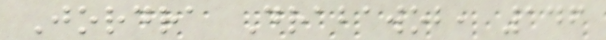Jordra Drabawob, 146
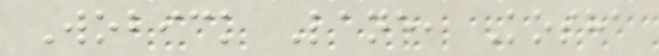Wobick Lane, Kosha
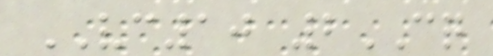VC10 2CQ
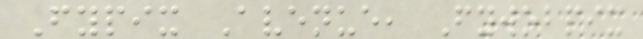Fypix Avenue, Fywobpix
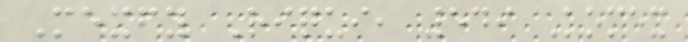Mexfy Riqui, 549 Komex
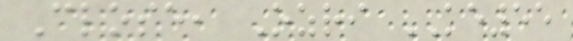Close, Ozri KE55
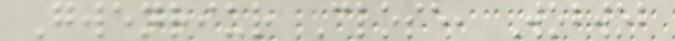Gwenriur Close, Wobwob
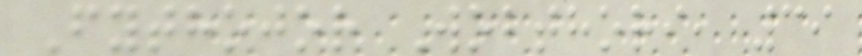Fythojor Wobthori, 39
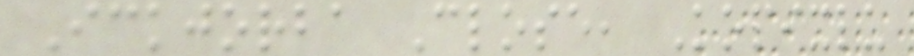Ickjorba Close, Kopixlu
